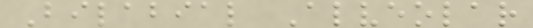Bilabial Alveolar
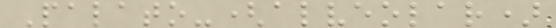Palato-(alveolar)
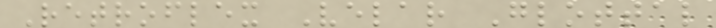Retroflex Velar Glottal
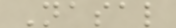Nasal
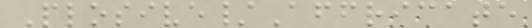Plosive/Affricate
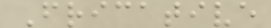Fricative
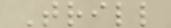Trill
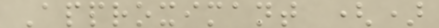Approximant ()
